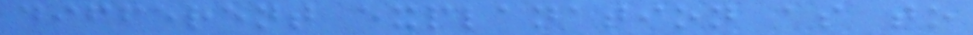different explanation as to
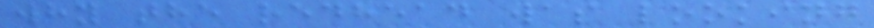why the redhead was looking
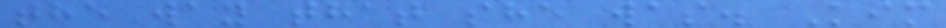the way that she was. Kim
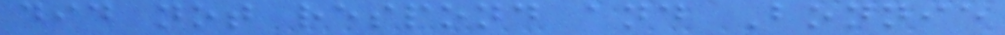did not respond and Bonnie
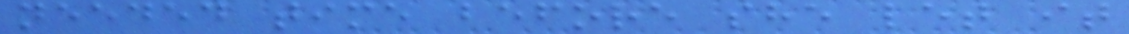needed time before she let it
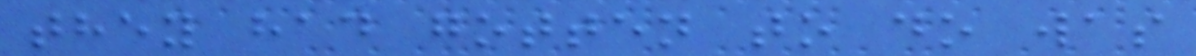they had gotten to do was
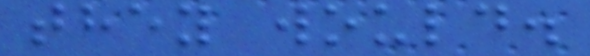they would.
